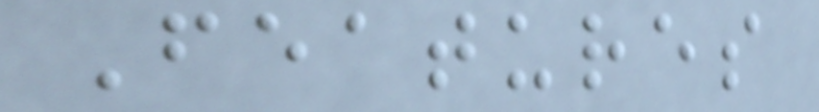Features
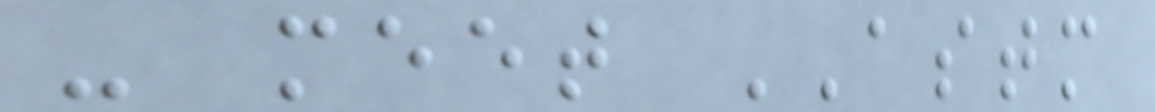- meet ASTM
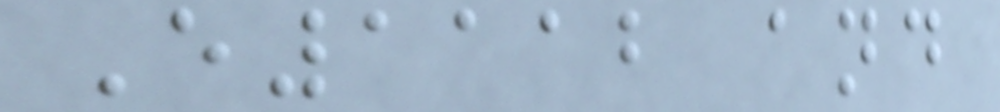E1112 and
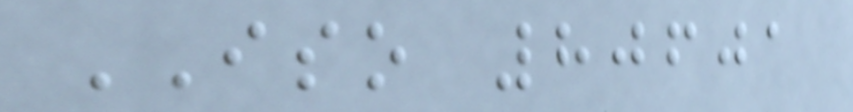ISO 80601
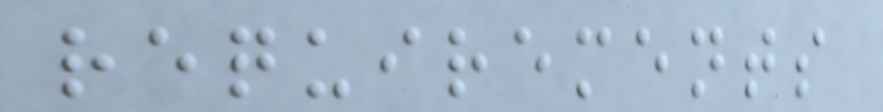requirements
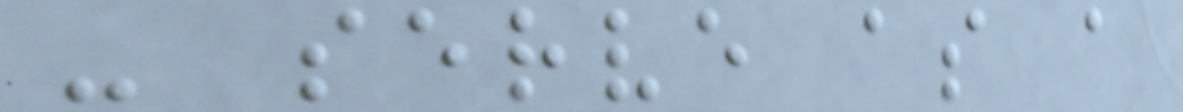- serve as a
